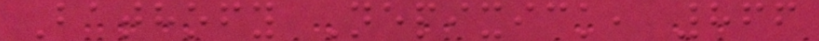Bathofy Nepixick, 866
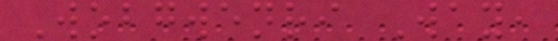Wobgwenri Way,
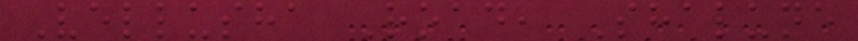Vellusha Road, Shalune
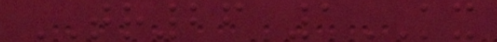TR26 1KX
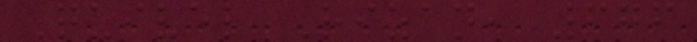Quivel Rizan, 676
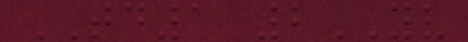TD1 2YV
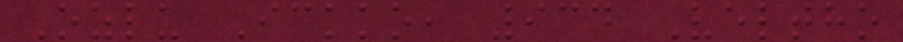Ozlu Ickko, 934 Veltho
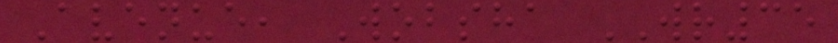Avenue, Wobsha WR35
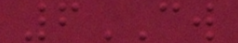6CW
